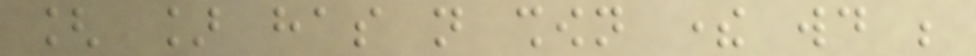[ ] has not shown there would be
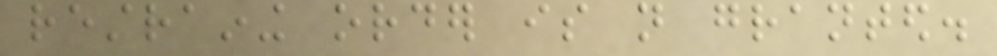restraining order is not granted.
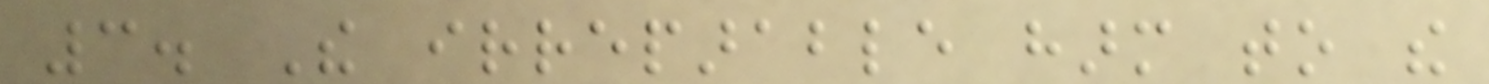3. The irreparable harm to the
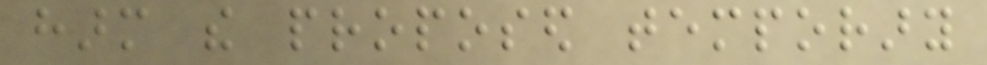harm the proposed temporary
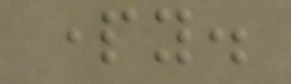party.
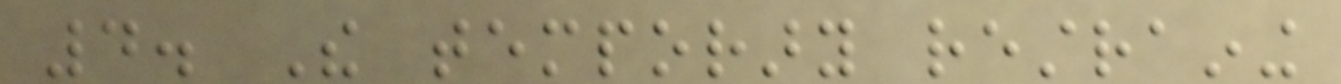4. The temporary restraining
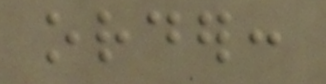order:
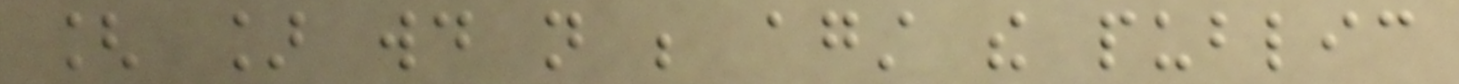[ ] would not be against the public
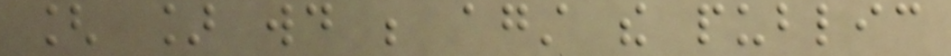[ ] would be against the public
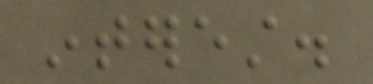interest.
